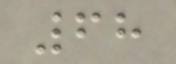68
